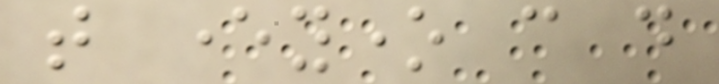that everyone can do
